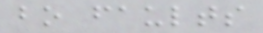bo faults
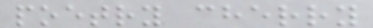poetry cherry
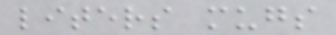liters mugs
